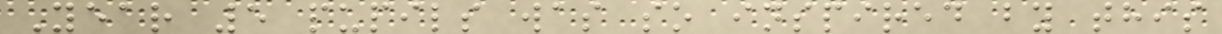Year 5 pupils was so inspired by this
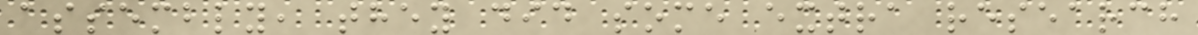assembly, they did some extra research
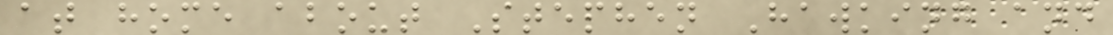at home about Stephen Hawking and
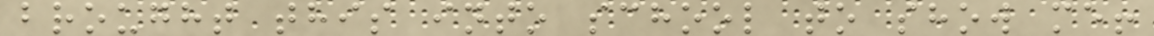brought this into school to show me!
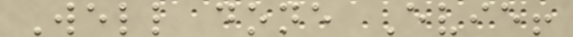Well done Evie!
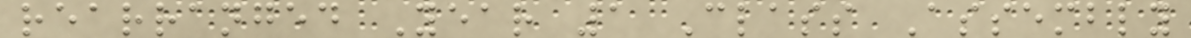rearranged Year 1 Class Assembly
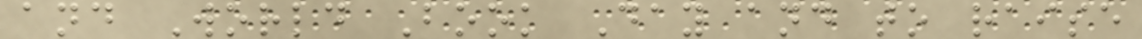and World Book Day and to raise
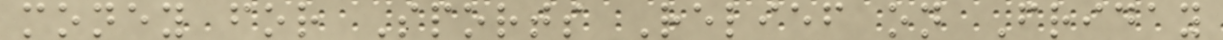money for Sports Relief on Friday
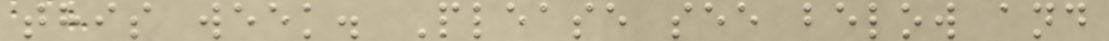this week. Please see below and
